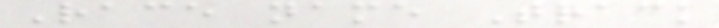Race name Track
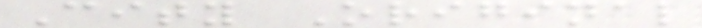City Original
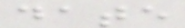date
